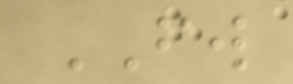FW
